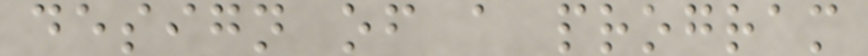design of a program
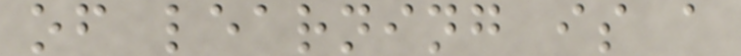of learning is a
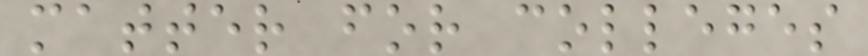matter for colleges
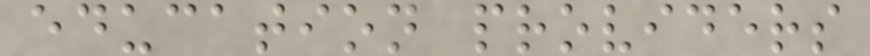education providers
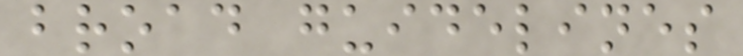broad guidelines
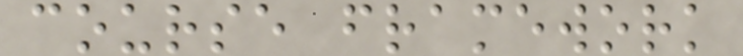course framework
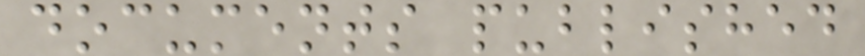documents published
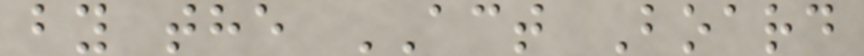by the ACT Board
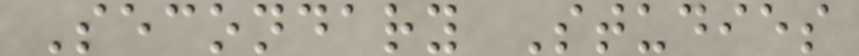Secondary Studies
